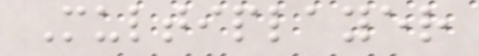Multiplayer
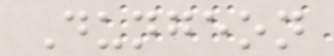Dungeon
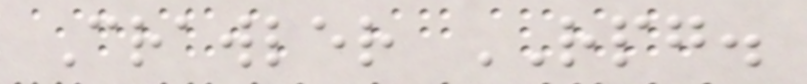Crawler RPG.
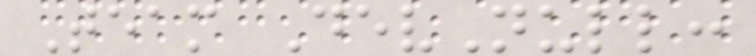Team DevNull:
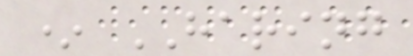* HARING
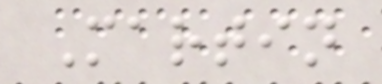Martin
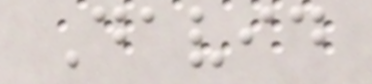David
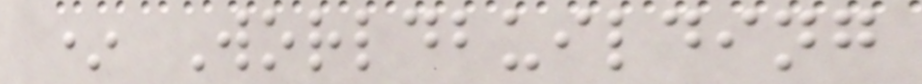* Worldbuilding
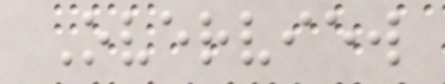Overview
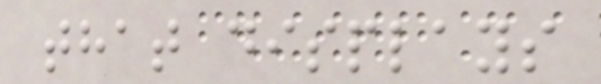that displays
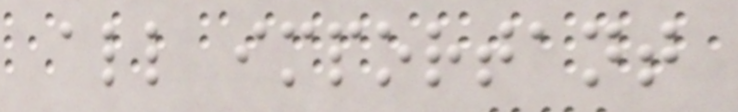all important
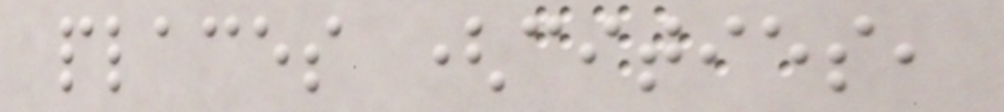places (cities,
